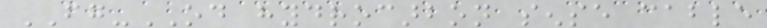FG-OD hydrocarbon sense cable
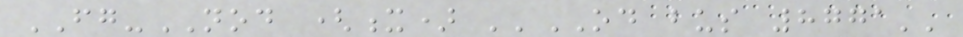FG-NOD (x) ''OD bus 8771''
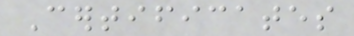Certificates
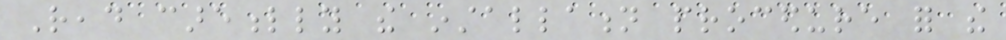Read carefully the installation procedure for the
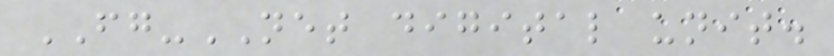FG-NET digital unit.
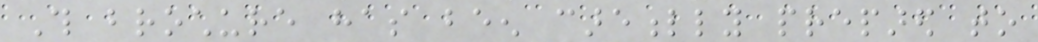This brochure has been carefully prepared to
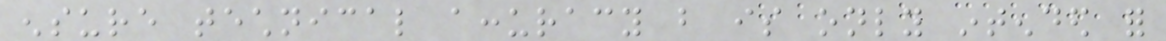ensure technical accuracy but is only intended for
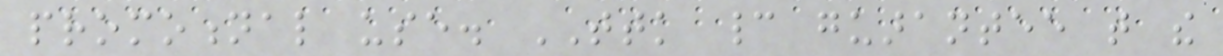promotional use. TTK cannot guarantee that the
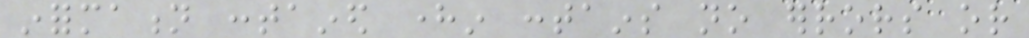information contained herein contains no errors or
